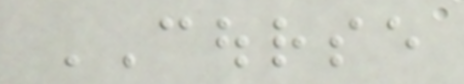COURSE
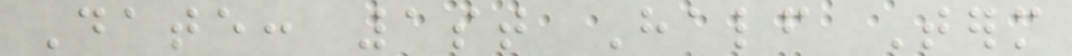Date: 1st Half Term
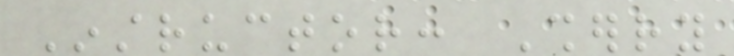Instructor: Sherry
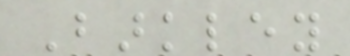Barkley
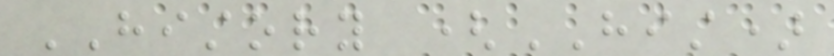HISTORY (HIST)
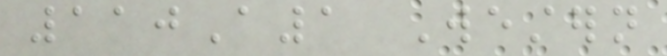110A1 Western
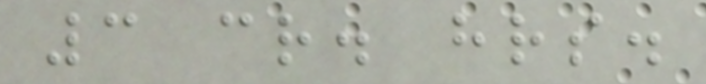3 cr. hrs.
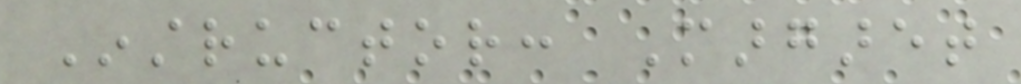Instructor: Margaret
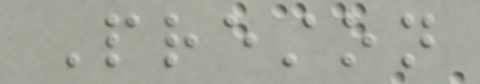Preston
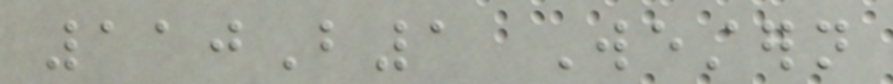110B1 Western
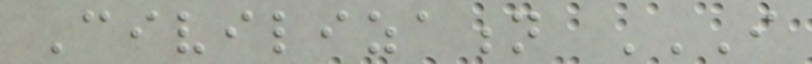Civilization I
